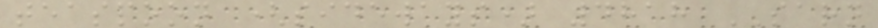teaspoon (sideways) 4818 SARN
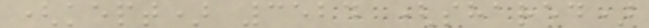(kept) 3524 (shared)
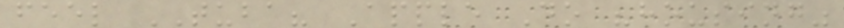feel TUBA? Apple Do "housing"
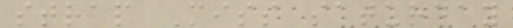strap Miss saturday
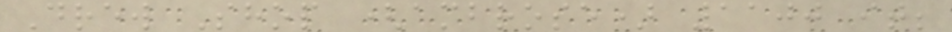Drew Shop (ambrose) 1100 it;
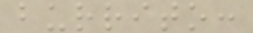burrito:
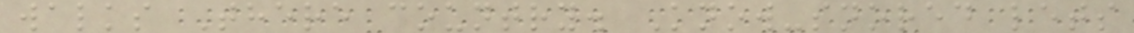walks There country. Know-snored lets
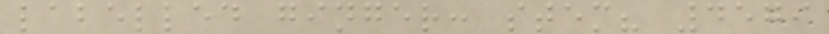labelled ginger: stem? 4579
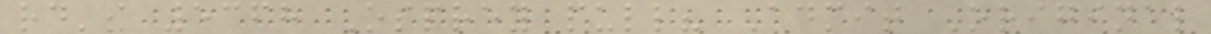rd's 5368 Osprey pull? Admit Original
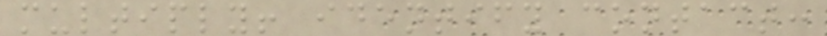multiply! identify contact:
